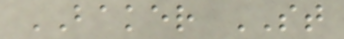BAKER ST
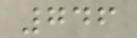746
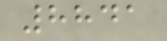8841
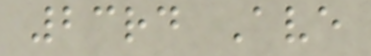23rd Ave
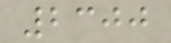2300
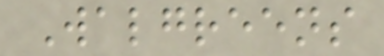Walgreens
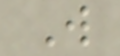W
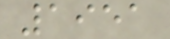1951
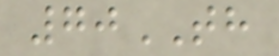70TH
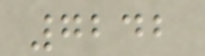7242
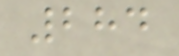284
